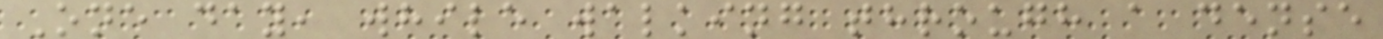One day, while walking through a dense
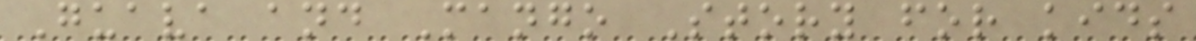Guava and Mango Story for kids
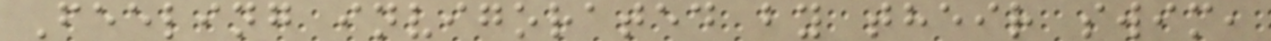Feeling invigorated by their swim,
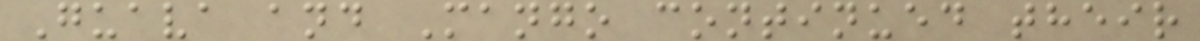Guava and Mango continued their
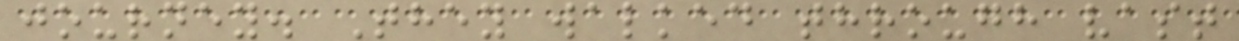journey. They walked through vast
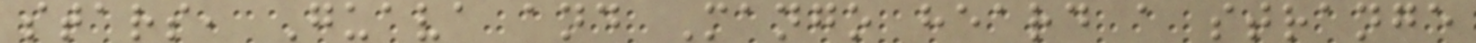stars, Guava and Mango heard a strange
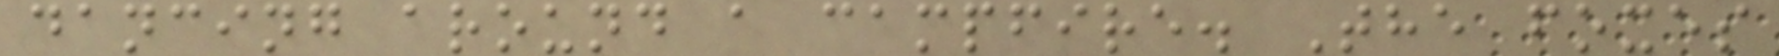dancing around a campfire. The foxes
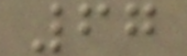67
